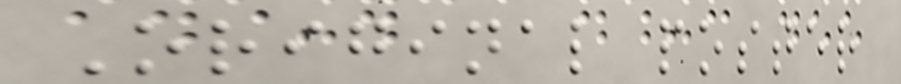Original poster
